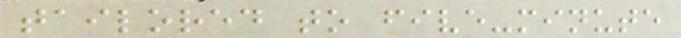tailored to five-minute
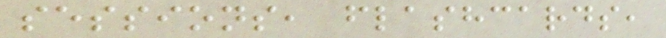sessions, flashcards,
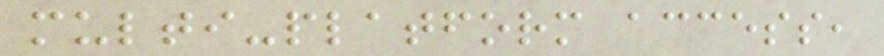multi-platform access,
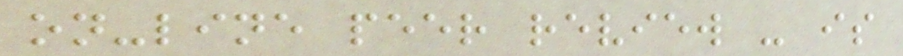on-line peer review - is
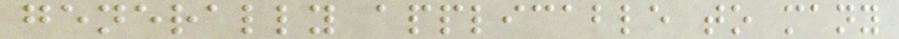generally applicable to many
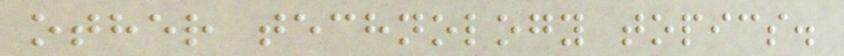other technology topics.
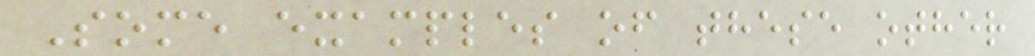Some examples of these other
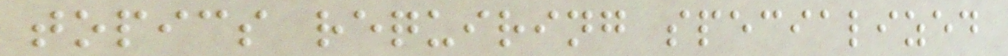topics requiring specialized
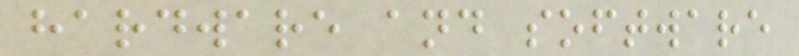hardware and software
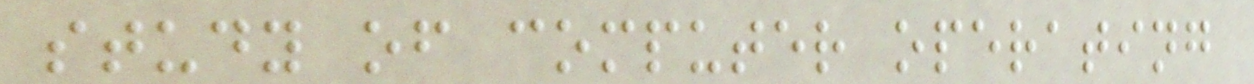study of computer operating
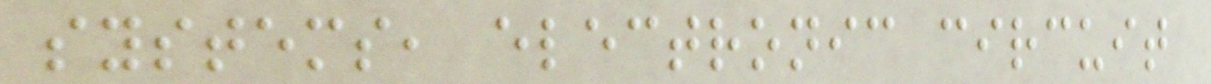systems, electronic circuit
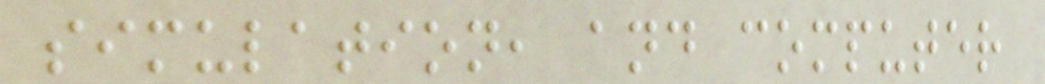simulation, and computer
